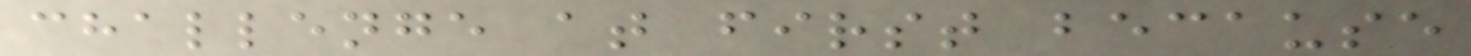challenge at first because
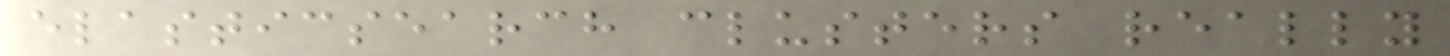elasticsearch clusters really
